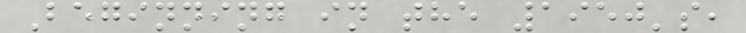Beginning in the 1950's,
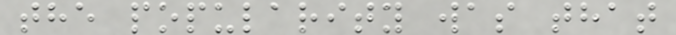the popularity was that
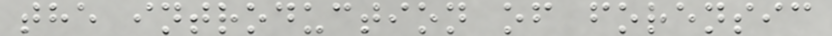the introduction of forensic
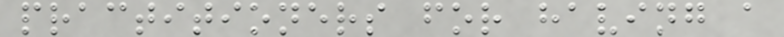practitioners for having a
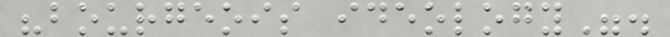"bourgeois ideology".
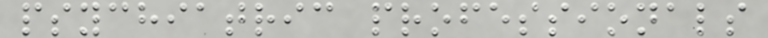psychiatric professionals
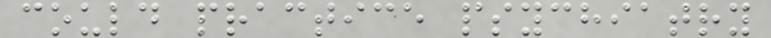could practice psychiatry
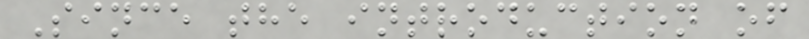Since the introduction of
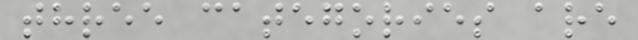three categories are
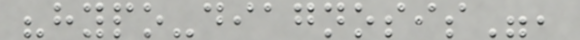"hypo-diagnosis",
